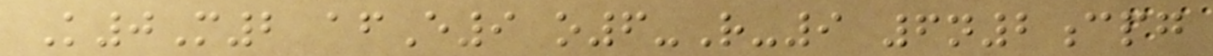K0M2 afE9 o6-R-9 6n2cpg
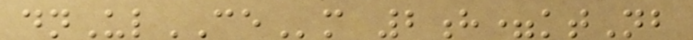dnUlCEm 2h=ktNb
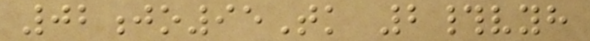02jo95Tk 2#vyh
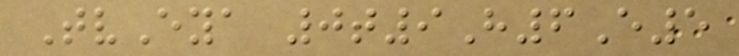TvEya 0t9H6E5
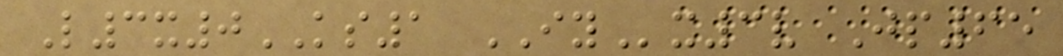L3x0KS1 IYx3v Jp65
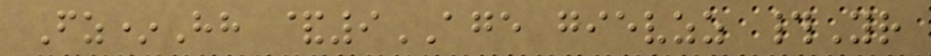Fz*Hh &9AGE gievzz #Yr
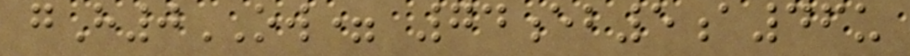gH0OW= 74eb5a46u
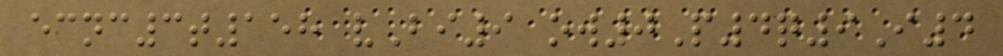ecnc3t158 vBi9 ow0P4q9I4
